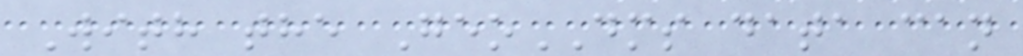With the GeoDMS data can
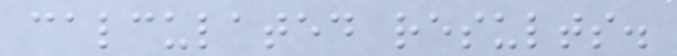calculated results.
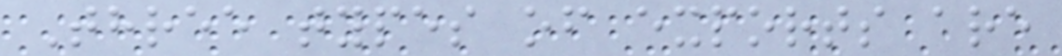Three types of exports are
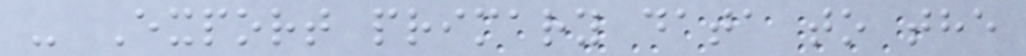- Export primary data to the
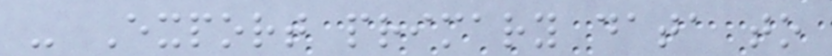- Export primary data to
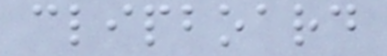clipboard
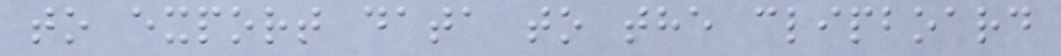to export data to the clipboard
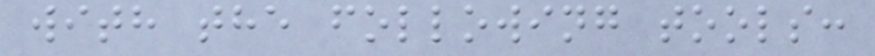with the following tools:
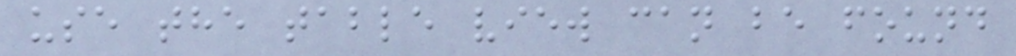use the table view can be found
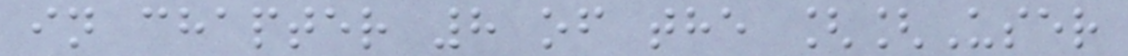in chapter 8 of the [[User
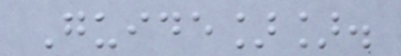Guide]].
